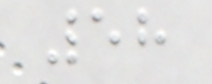58
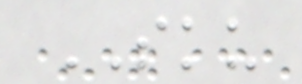SKU
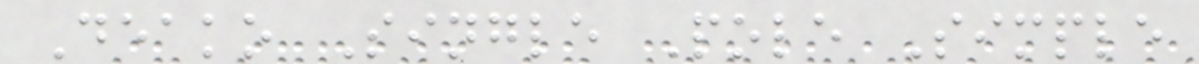Deako Single Pole Simple
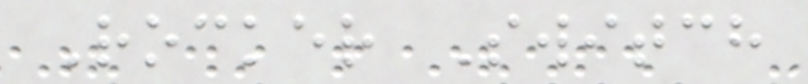Rocker Switch
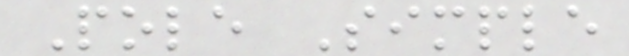Pole Simple
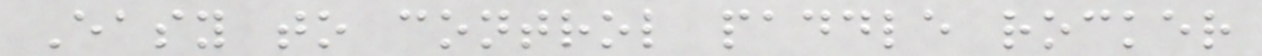Easy to control paddle rocker
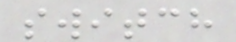switch
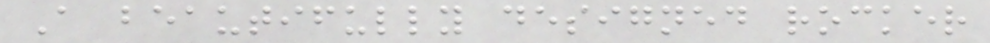A beautifully designed rocker
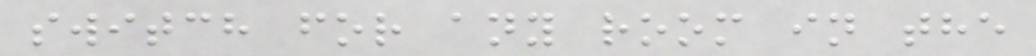switch for any room in the
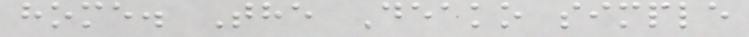home. The Deako simple
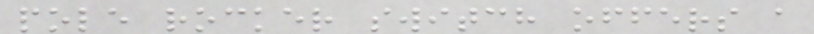pole rocker switch offers a
